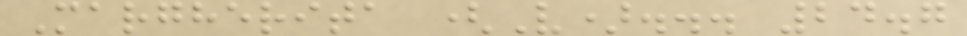Margherita (V)... 24.7
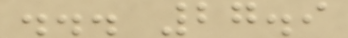... 27.9
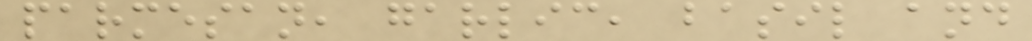parmesan, garlic, basil and
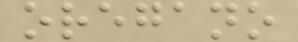oregano
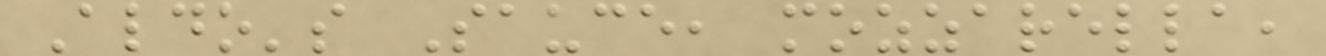Aldo's Sauce, mozzarella,
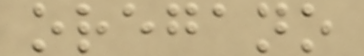oregano
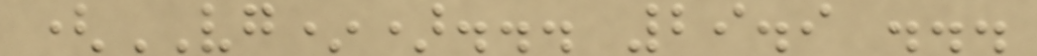(VG*)... 29.9 ...
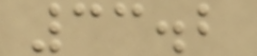33.2
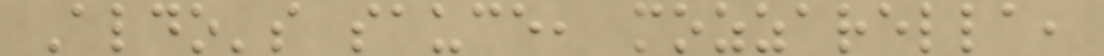Aldo's sauce, mozzarella,
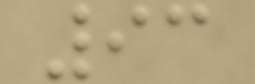93
